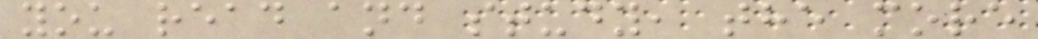you read and study, the more
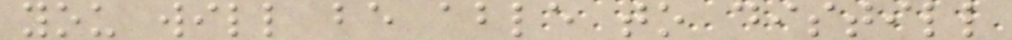you will be able to distill
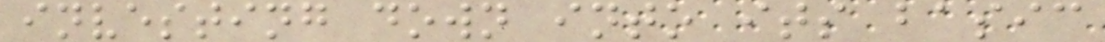investing down into its basic
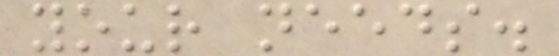your needs.
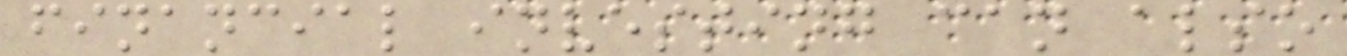financial investing can also
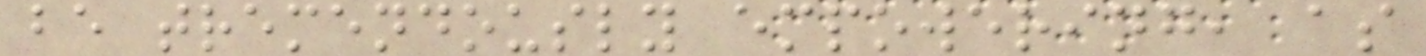be tremendously empowering, as
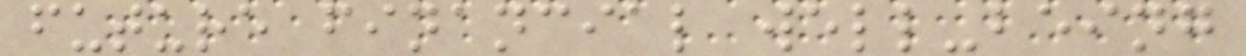future financial well-being
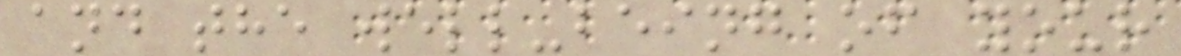and the well-being of your
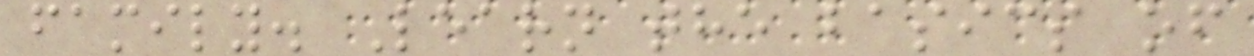family. Learn the basics of
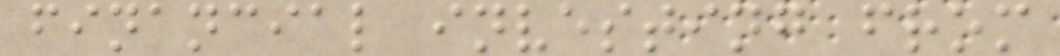financial investing from
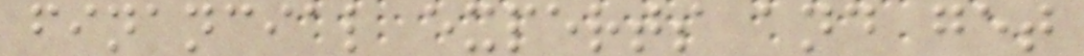financial experts and get
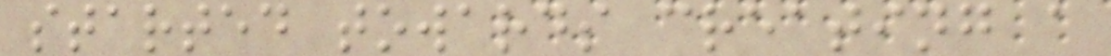started towards creating a
